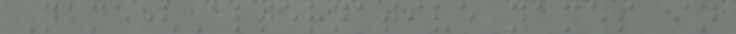Name(Alternative names in
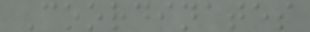Coordinates
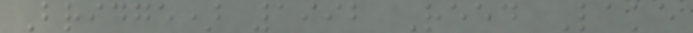Bridge) 1992 Reed Lake
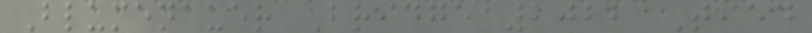Blumenauer Bridge 2022 Tied
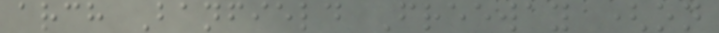arch Banfield Freeway (on
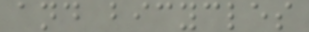and bicycles
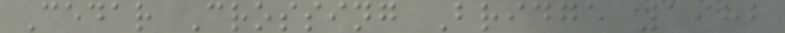Cedar Crossing Bridge 1982
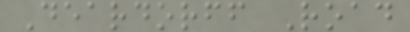Deardorff Road
